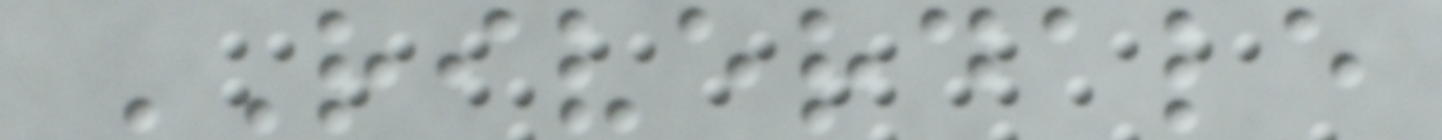RIVERDALE
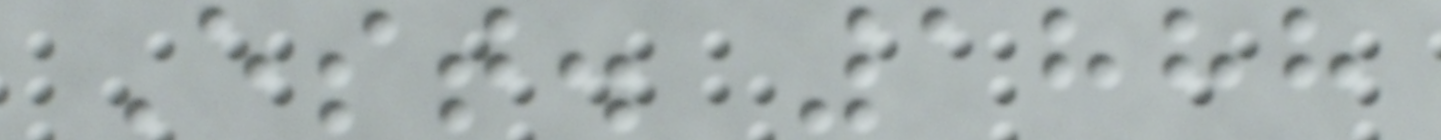Est. 1888
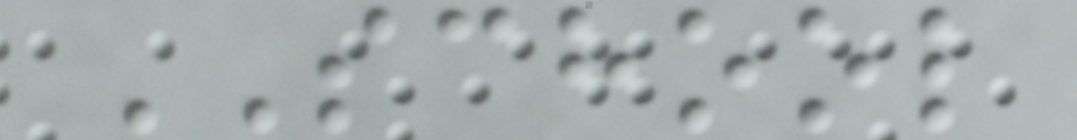SCHOOL
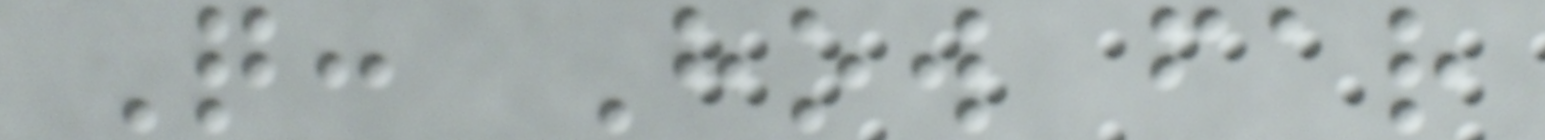Q: How far
